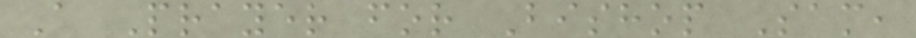A Prayer for Bishop Sam,
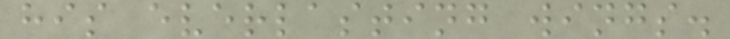his everlasting wings.
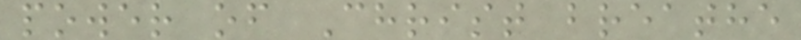power of Christ breathe
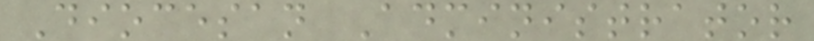Diocesan Administrator
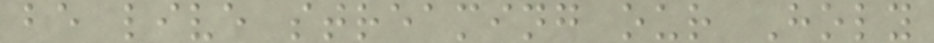be live streaming our Holy
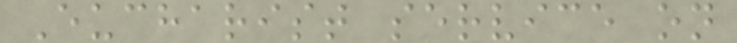Eucharist service on
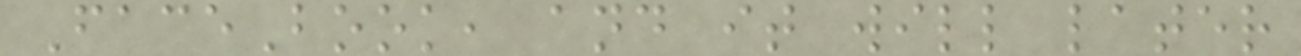FaceBook, and it will later
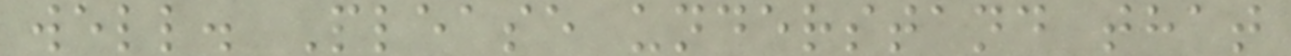well. Please understand that
